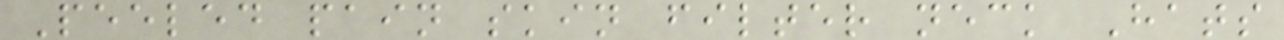Peeled pain skin filter neck Hats
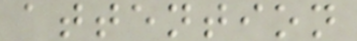attention
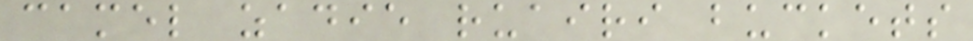camel zadie ruairi buckets
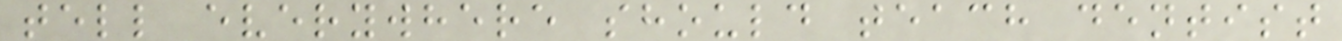tell everywhere should teach dentist
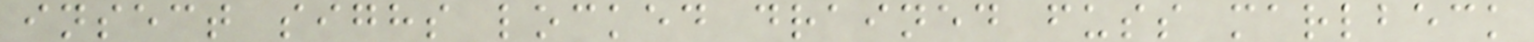insect sighs locked drained fuss marlbeck
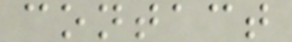contact
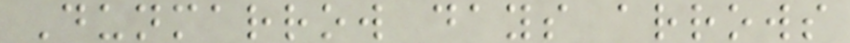Dunmarrow days arrows
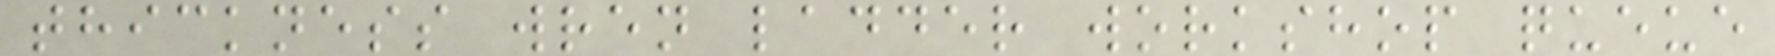thickness wren ladder workshop queue
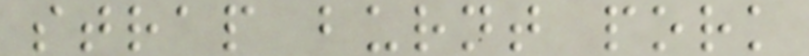strap burnt pork
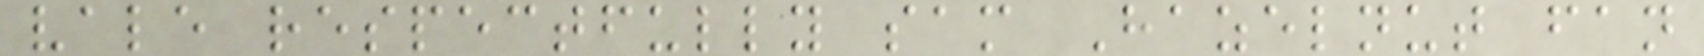vale respectfully sam Hazelnut fan
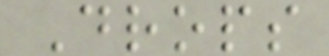Drops
